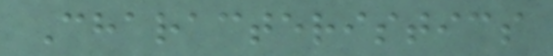Characteristics
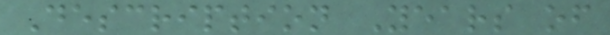Description Years of
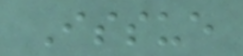Issue
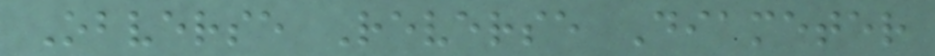Obverse Reverse Diameter
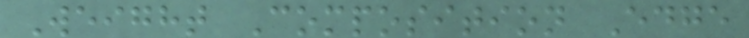Weight Composition Edge
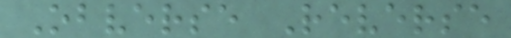Obverse Reverse
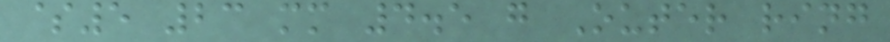$5 23 mm 4.5 g Outer ring
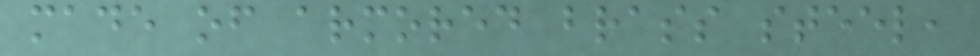made of armored brass steel,
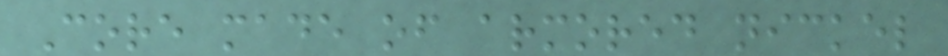Core made of armored nickel
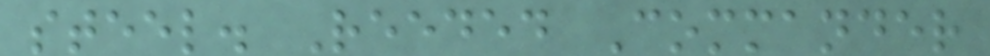steel. Reeded Commander
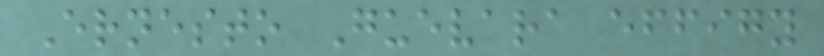Ernesto Guevara effigy
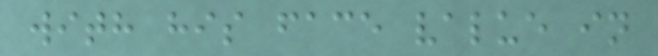with his face value in
